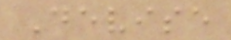Devise
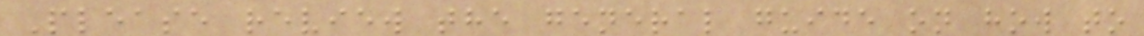Please review the general guide on how to
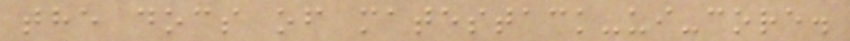the docs of matestack-ui-core.
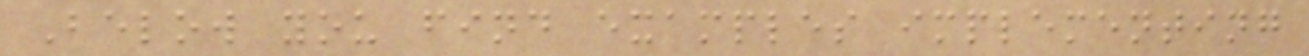Below you find examples implementing
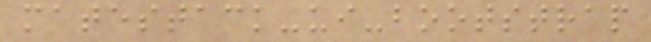matestack-ui-bootstrap
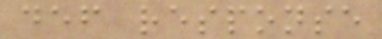def response
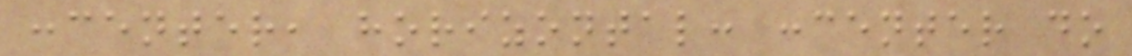:center, horizontal: :center do
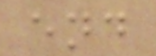end
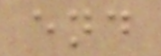end
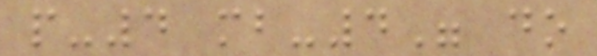p-4 mb-4" do
